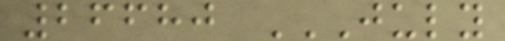26680 JULY
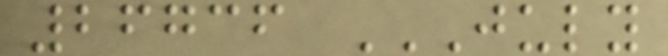26736 JULY
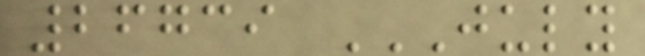26739 JULY
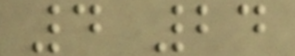4 24
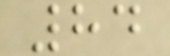84
